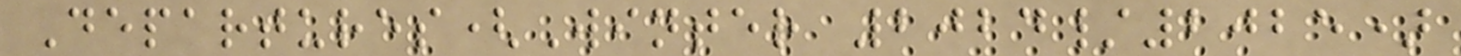Departures(Winter 2024/2025)
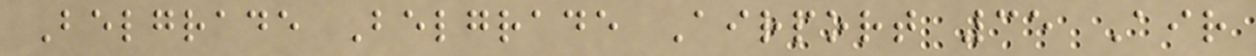Belgrade Belgrade Airport 35 Air
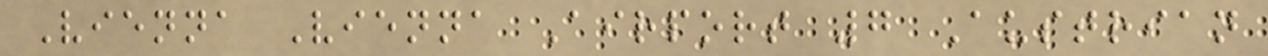Vienna Vienna Airport 7 Austrian
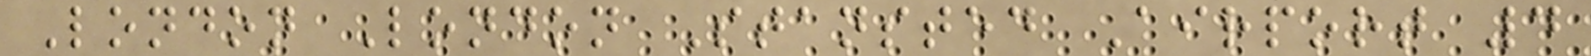London London Stansted Airport 4
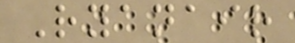Ryanair
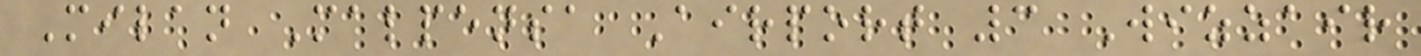Milan Malpensa Airport 3 Wizzair
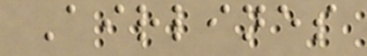Airlines
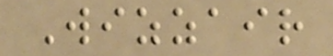Wizzair
